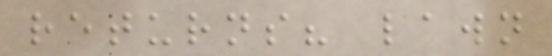returns? lawn
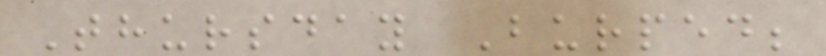Thursday Burped;
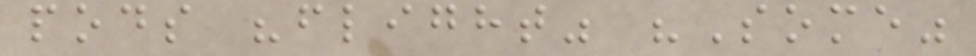pods "flight" "Some"
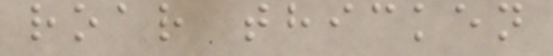roar thicken
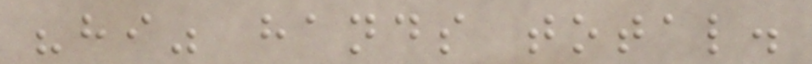"hi" hands total.
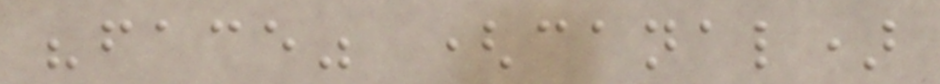"face" (canal)
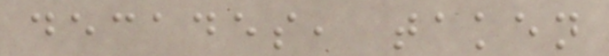decades, taken
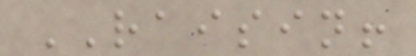RAISIN!
